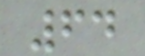64
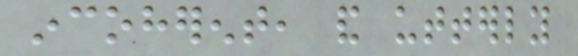incoherent, and utterly
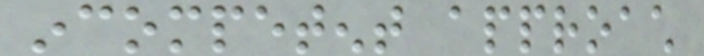incompetent approach
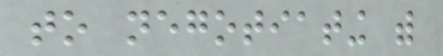to negotiating with
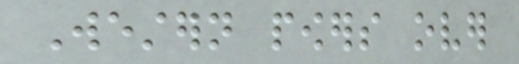Western powers over
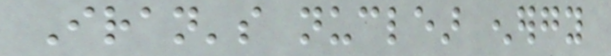Iran's nuclear energy
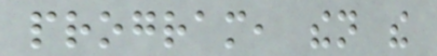program, then the
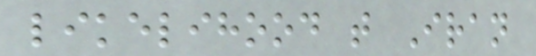likelihood that Iran
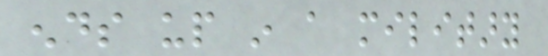ends up in a military
